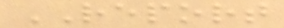REPORT
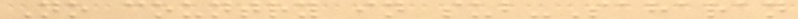No country in sub-Saharan
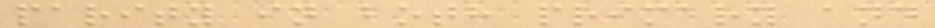parity in both primary and
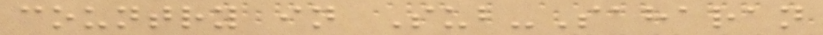country in Sub-Saharan
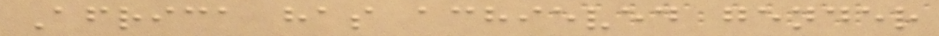Africa has achieved gender
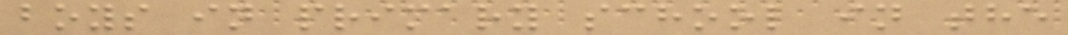boys in primary school in the
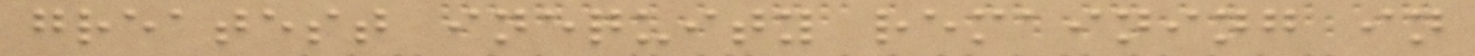greatest inequity remaining in
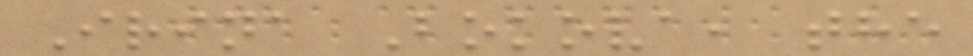Irina Bokova, the
